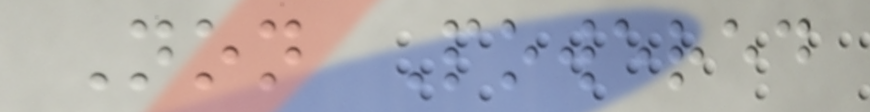Non Powered
